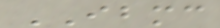IBMC
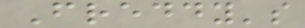Freddy's
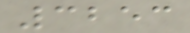3253
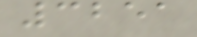3251
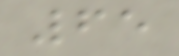65
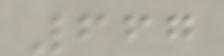667
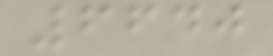6640
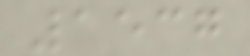1537
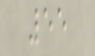55
